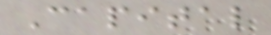Capital
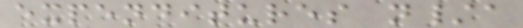expenditures n/a
